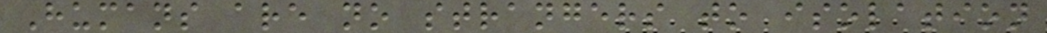Humans are no strangers to isolation
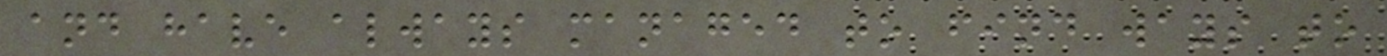and have always managed to find ways to
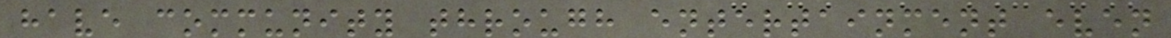have community through entertainment even
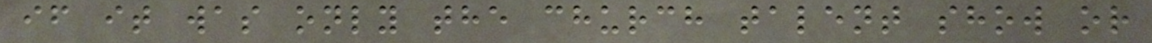if it was only the church talent show or
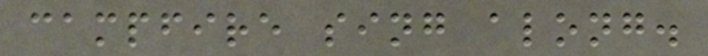campfire sing along.
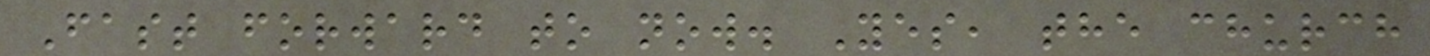Fast forward to now. Yes, the church
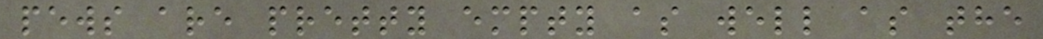pews are pretty empty as well as the
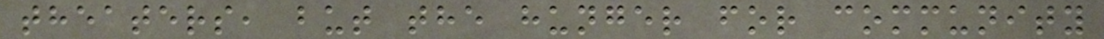theaters, but the hunger for community
